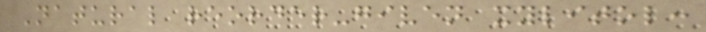Natural reorder-given xylitol:
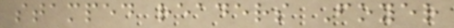stamped readers Foyer
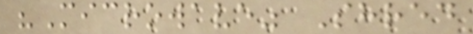"Microwave" Shred
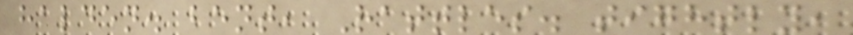halden. bent, Rattles. tightly,
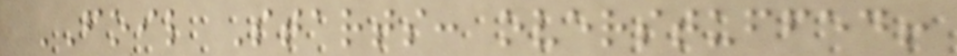FOIL Starts: overstuffed!
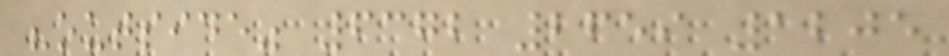"outside" 6372 2659 1205
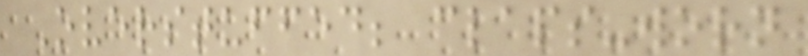Overstuffed; claps-worn
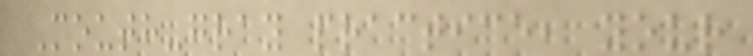Mouth-gray practice, your
